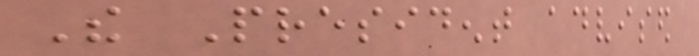The President advised
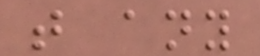that any
